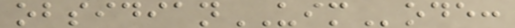obsidianUIMode:
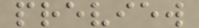preview
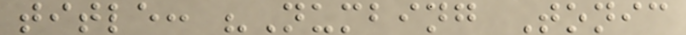title: "Numbing Tonic
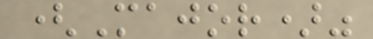(Major)"
